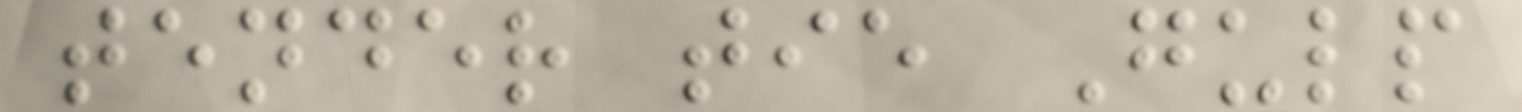tender tie Gulp
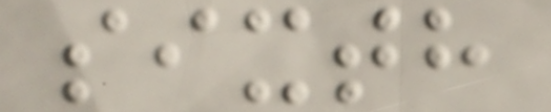sixth
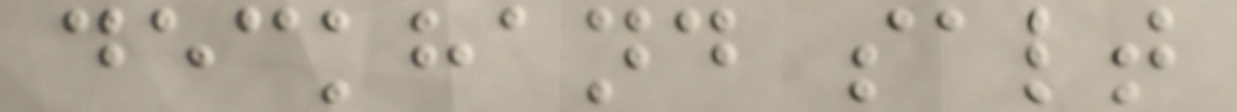deckhand salt
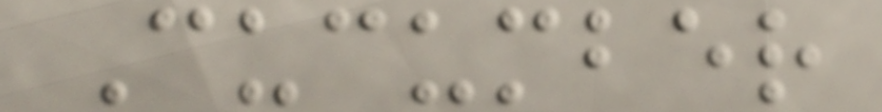Cucumber
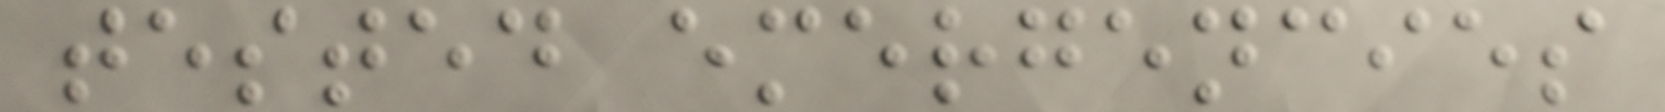tested emergencies
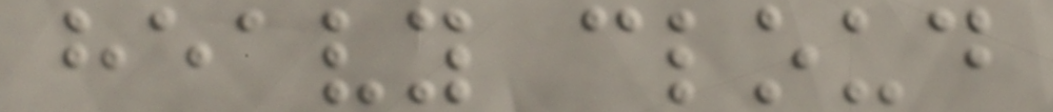heavy cloud
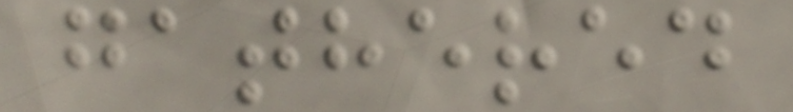gathered
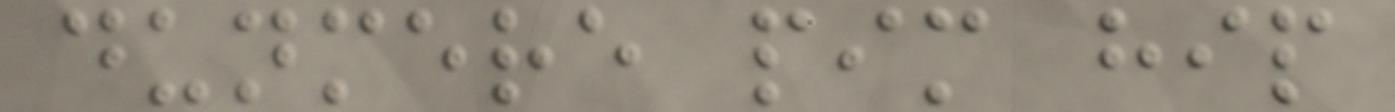dunmere pim hip
